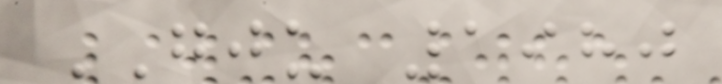GJU 1980
